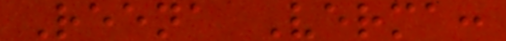Reena Verma:
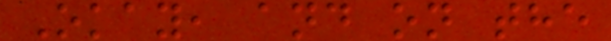Okay, and on the
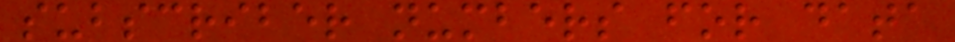subscriber numbers for data
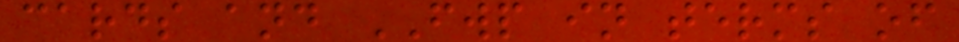cards and FWP in terms of
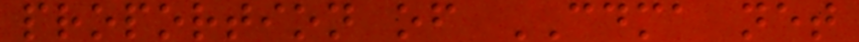proportion of CDMA net
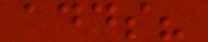adds?
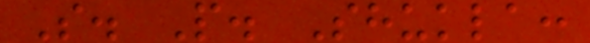S. P. Shukla:
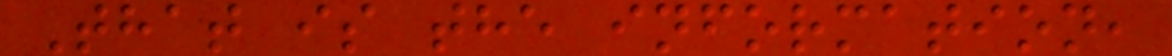That is the information,
